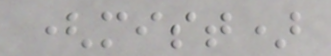(mist)
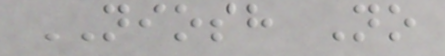NIOSH No
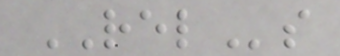RELs
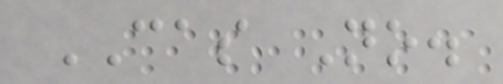CAS No.
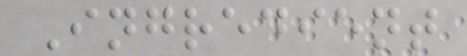Ingredient
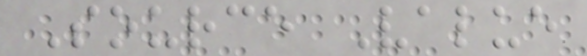Source Value
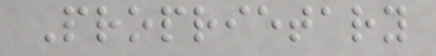Proprietary
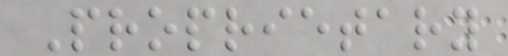Proprietary
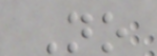No
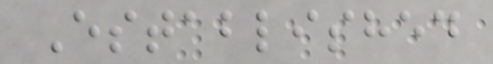Established
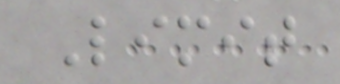Limit
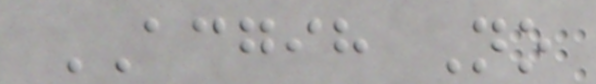ACGIH No
